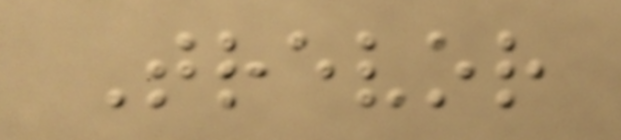Trevor
